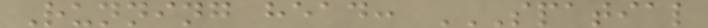Running head: SPATIAL
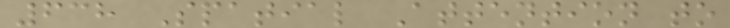638 Spatial Attention to
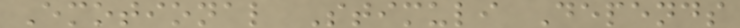Emotional Stimuli Depends
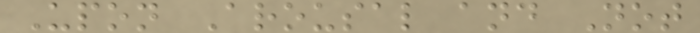Upon Arousal and Not
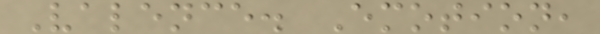Valence. Emotion,
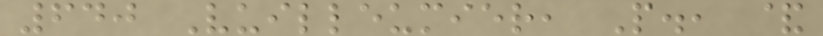640 Vuilleumier, P., &
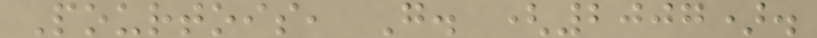Pourtois, G. (2007).
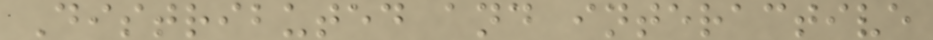Distributed and interactive
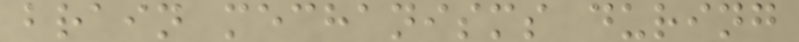brain mechanisms during
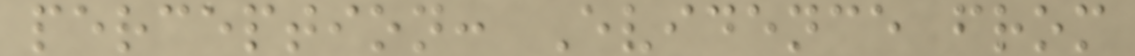perception: Evidence from
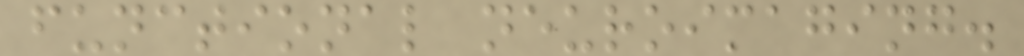functional neuroimaging.
